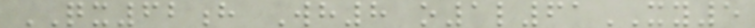QX62h Wh8 o1l61XY5
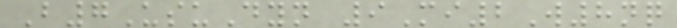B7UsuDyn 9Mi2W8nq
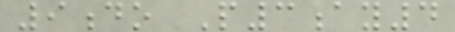9do P3ay4
